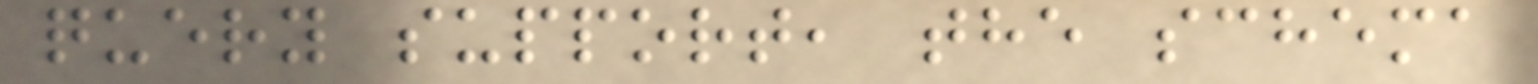query support, the schema
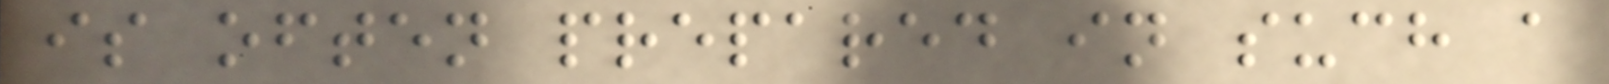is often prepared in such a
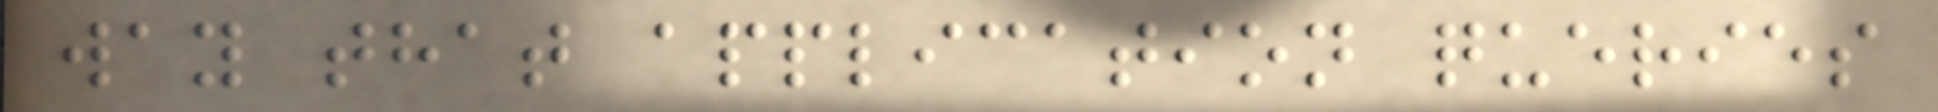way that application queries
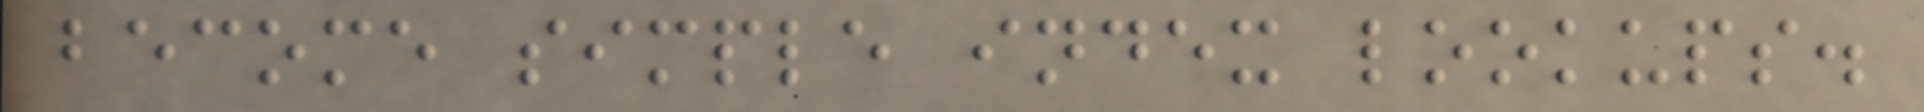become simple index lookups.
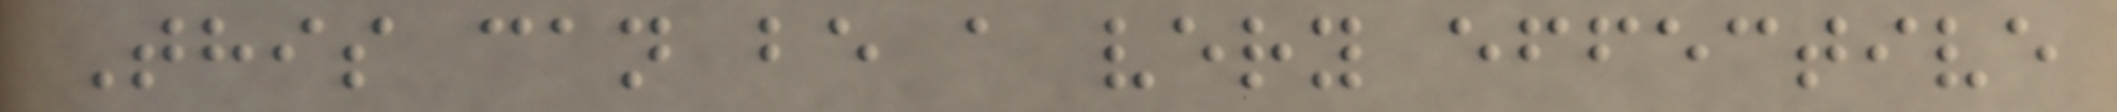This can be a very effective
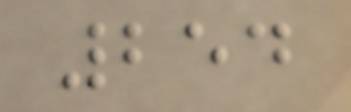254
